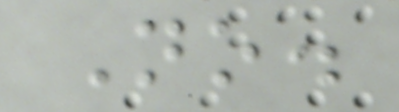No.
